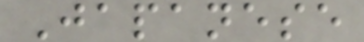Japanese
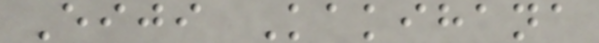Eiji Kakihana
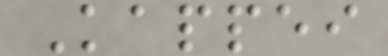Kappei
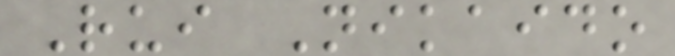Rui Nikaido
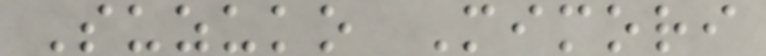Suzuko Mimori
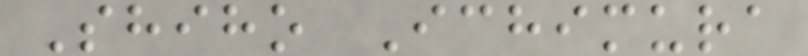Shiho Ichimura
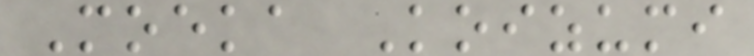Moeka Koizumi
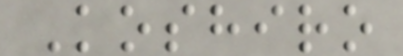Koshiro
